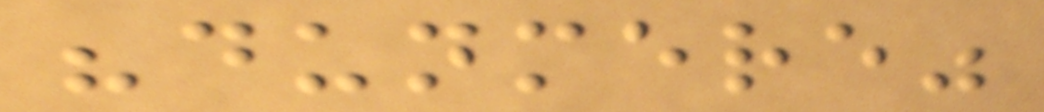"dunmere"
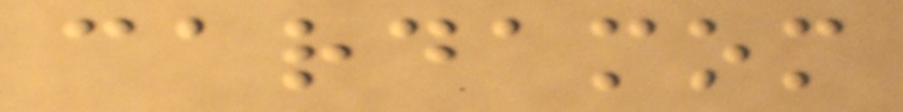cardamom
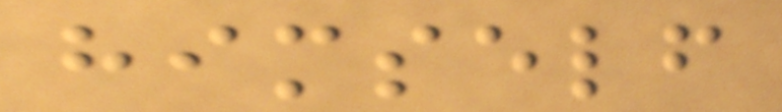himself
